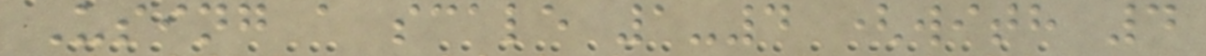Using a scale 1-4 (with 4
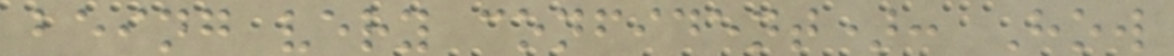being very confident): How
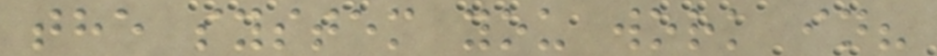the system you work in?
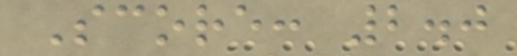Score: 2.0
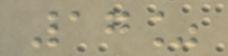17%
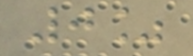0%
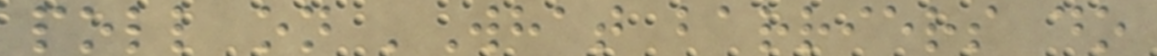poll on 'What barriers do
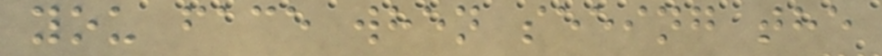you face when seeing the
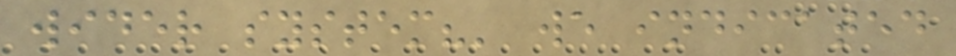wider system?' we indicated
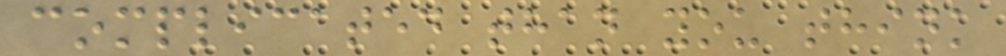complicated than you think
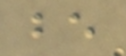be
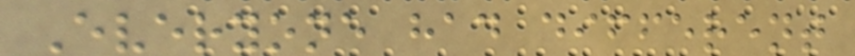Everyone had different
